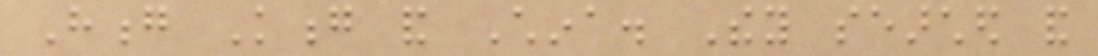Hong Kong and China. They searched and
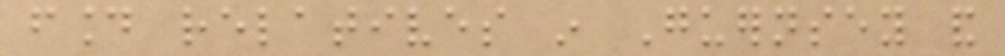found relatives in Guernsey and
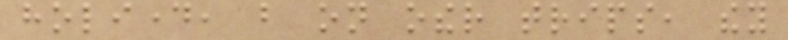holiday, but on other trips, they
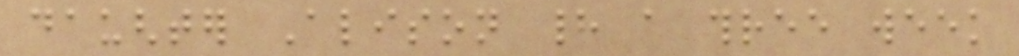daughter Alison had a three week
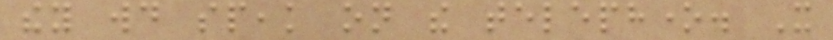they would speak on the telephone. It
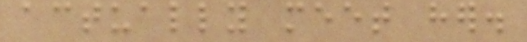actually meet her.
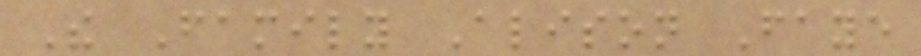The Family Alison Faye
